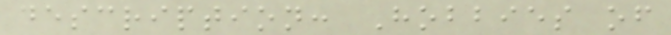description: Hobbies of
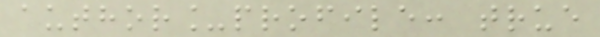author_profile: true
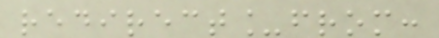redirect_from:
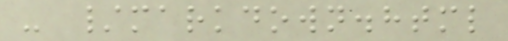- /markdown.html
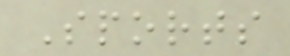Sports
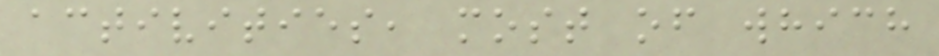activities, most of which
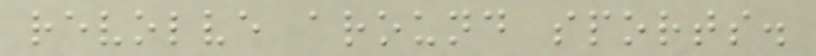revolve around sports.
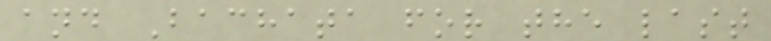and Bachata for the last
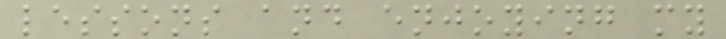lessons and enjoying my
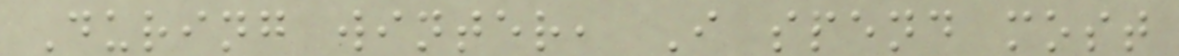During winter, I spend most
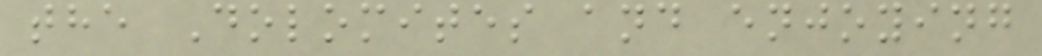the Dolomites and enjoying
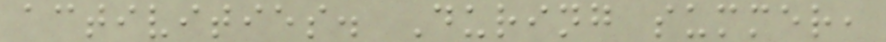activities. During summer,
